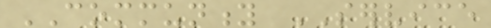COMMUNITY SERVICE
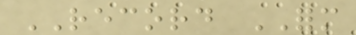RECORD FORM
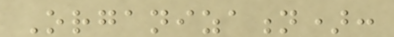Organization):
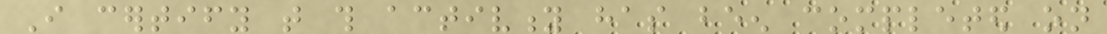I certify that this activity has been completed on
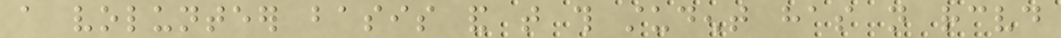a volunteer basis and that this student has not received
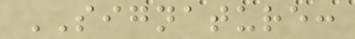SIGNATURE:
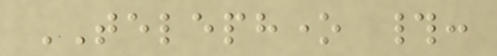TELEPHONE #:
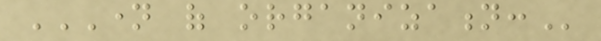NAME OF ORGANIZATION:
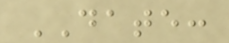DATE:
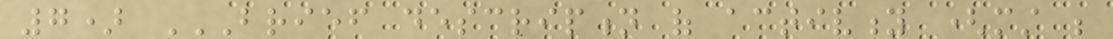7) BRIEF DESCRIPTION OF ACTIVITY (MUST BE
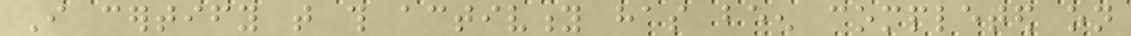I certify that this activity has been completed on
